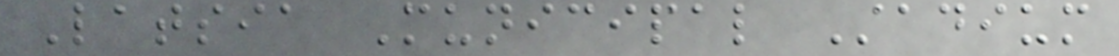Latsia Municipal Stadium
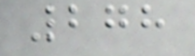278
